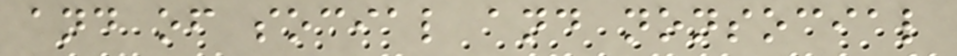and of social and nonsocial
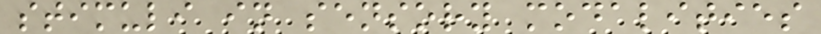stimuli in sensory modalities
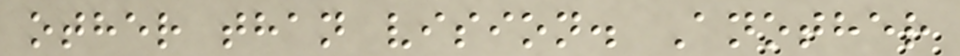other than vision. Another
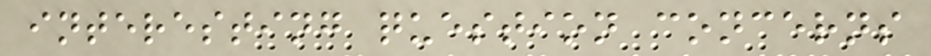interesting question concerns
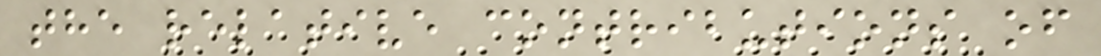the relative contributions of
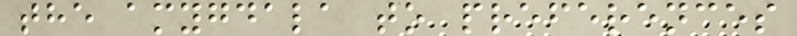the amygdala to preferences
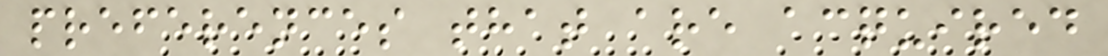preferences that are acquired
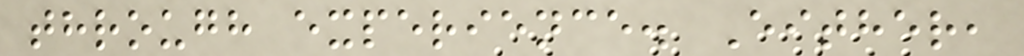through experience. Either,
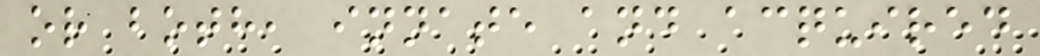or both, innate and acquired
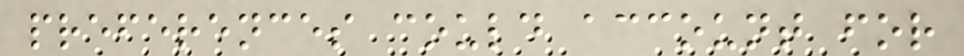preferences could account for
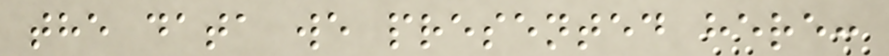the data we presented here:
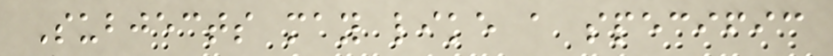Subjects may like a specific
